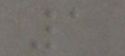1
